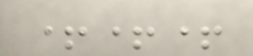+++
